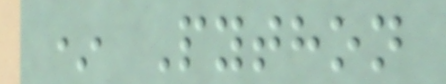* Python
